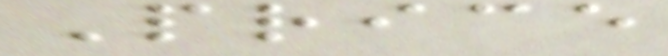Price
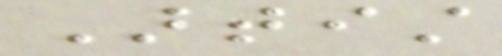Artist
